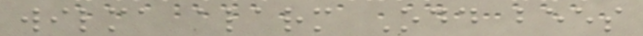wilma alarm Odd bees
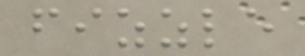fizzle
